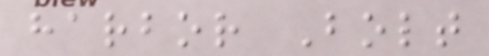harbor Bolt
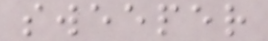sweeper
